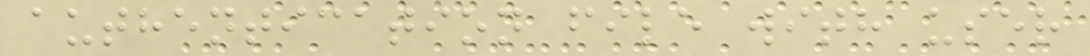authentication file with user
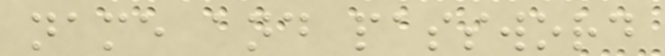name and password
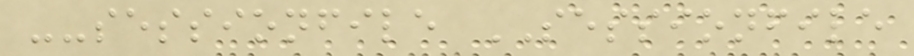--sessionfile SESSIONFILE
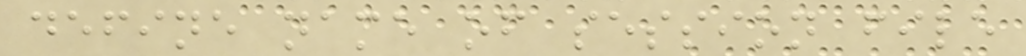define name of session file
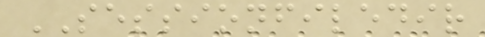SESSIONFILEDIR
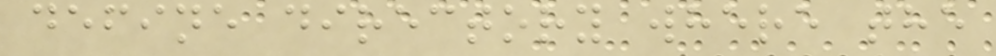define directory where the
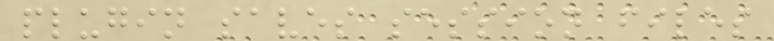plugin saves session files
